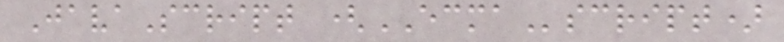JavaScript (ECMAscript)
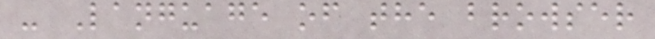- Language of the browser
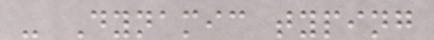- Dynamic typing
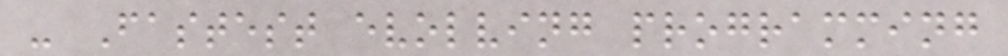- Fastest evolving programming
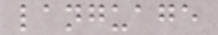language
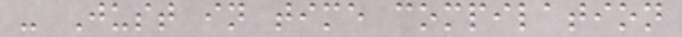- Just in time compilation
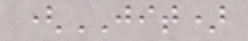(JIT)
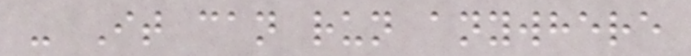- It can run anywhere
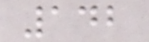142
